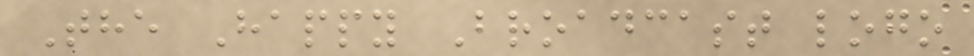The Happy Broadcast logo
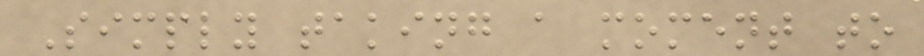Simply taking a moment to
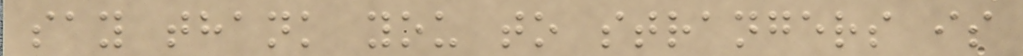say thank you to strangers is
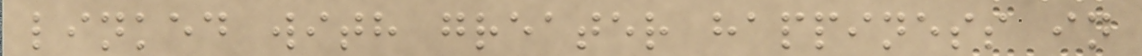linked with greater happiness in
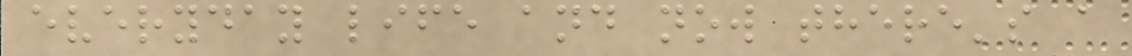everyday life and now there's a
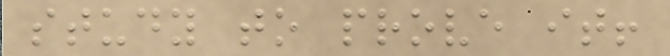study to prove it!
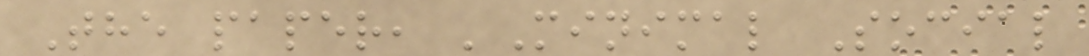The paper, 'Minimal Social
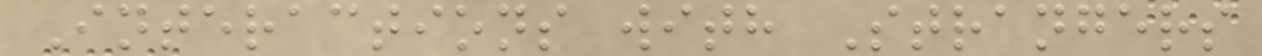Interactions with Strangers
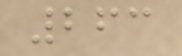263
